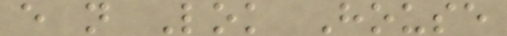e n Lok House
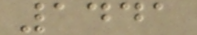1441
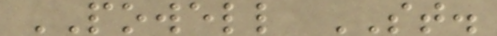POWELL ST.
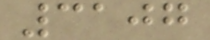3107
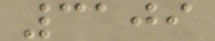3109
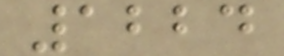1224
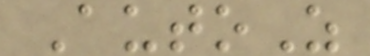AutoZ
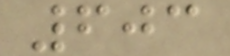603
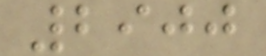2900
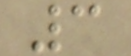3
